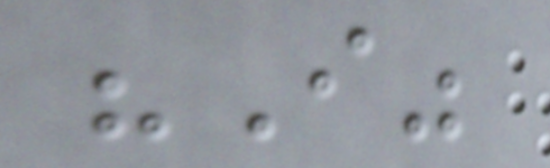"I"
